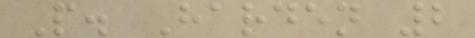P. Harden 2
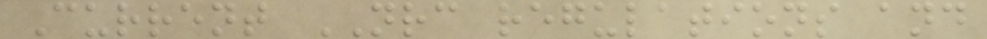Current NRC regulations and
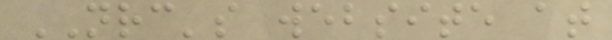NRC's website at
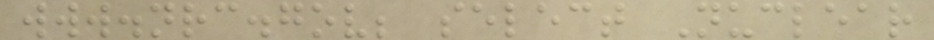www.nrc.gov; select Nuclear
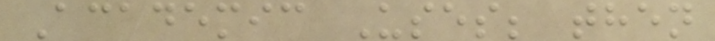Academic Uses; then
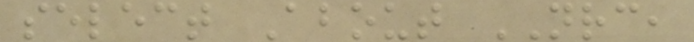select About NRC,
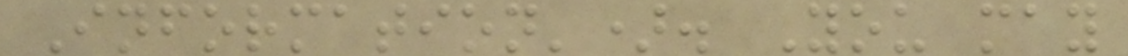Information'). You may
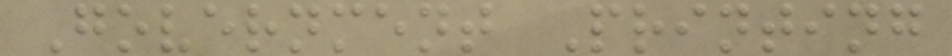Government Printing
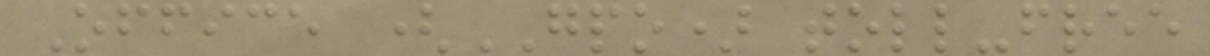Office (GPO) toll-free
